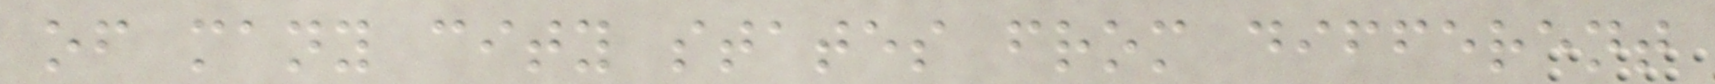of many city states from different
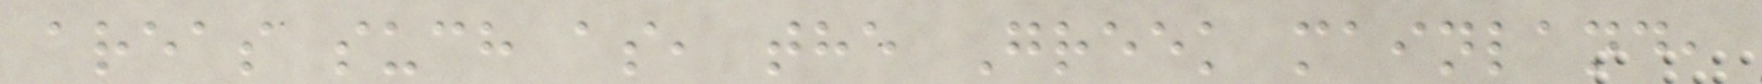areas such as, the Greek mainland,
